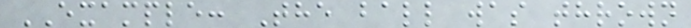EXAMPLE: The ball was thrown
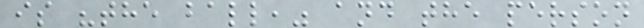is "the ball," and the person
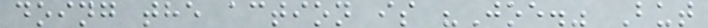doing the action is "Joe." But
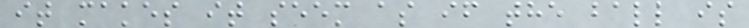it makes it seem as if the ball is
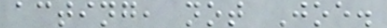acting, not Joe.
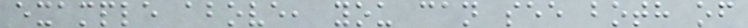example above, you can see both of
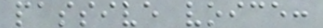passive voice:
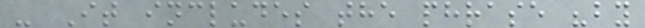- It includes the phrase "by
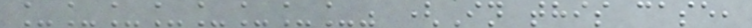________" (In this case,
